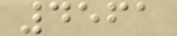4561
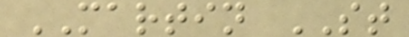MARTIN ST
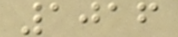1016
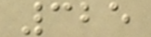325
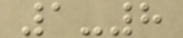1-8
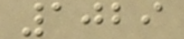1029
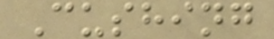Cushing
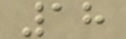18
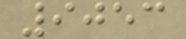9053
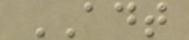ADT
